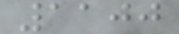1100
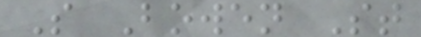S Bowen St
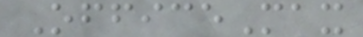OfficeMax
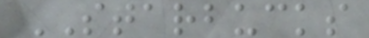STARBUCKS
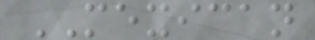MEXICAN
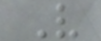V
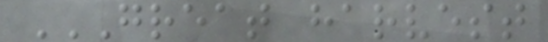GREAT HARVEST
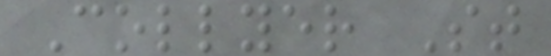Collyer St
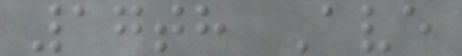17th Ave
